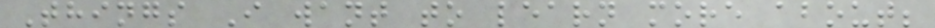Things I want to learn more about;
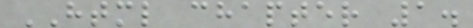HTML chapter 1.
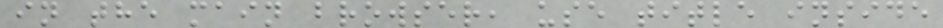in the main browser, use title inside
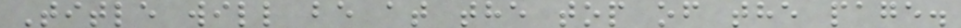Title will be at the top of the page.
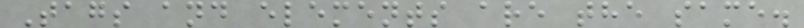Tags and elements are the same.
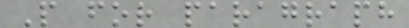P for paragraph
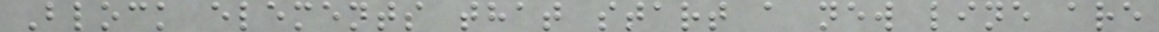Block elements that start a new line are
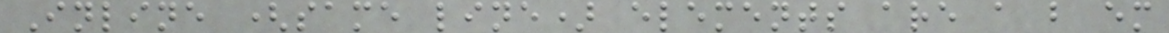Inline (same line) elements are a b em
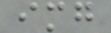img
